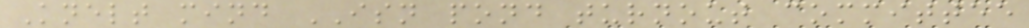Knelt mind ISN pond turnout committee
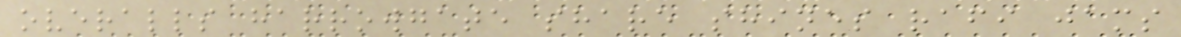overalls harrowgate share shines rafi jams
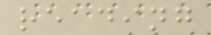reading
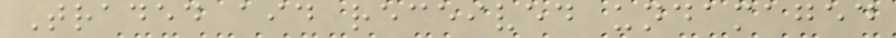Traded aid received undamaged
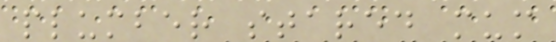plumber stared mum
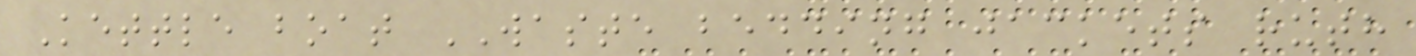Kettle boat WASTE bedding jackets ruth
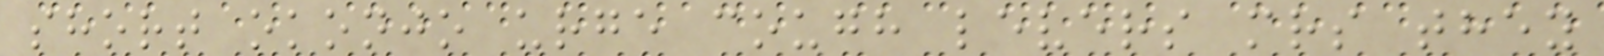short okonjo urge cough levers mrs they
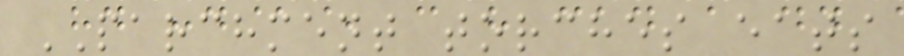PARCHMENT torches eats
